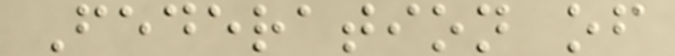Federation of
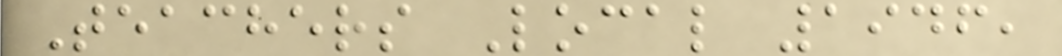Teachers Local 1946,
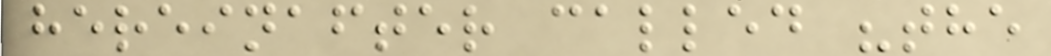hereinafter called "the
